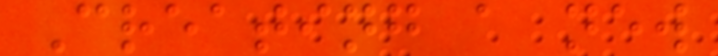Creating a new
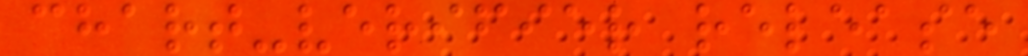chart-verifier release
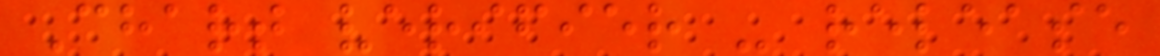Chart verifier - release
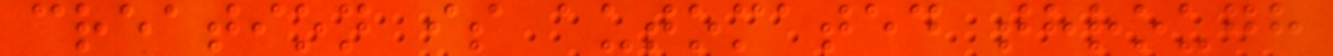creation is automated through
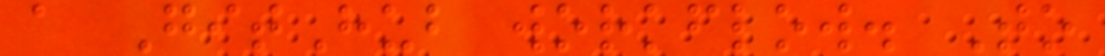a GitHub workflow. To
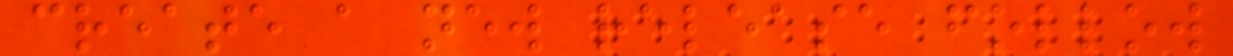create a new release follow
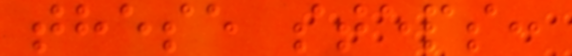these steps:
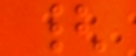{
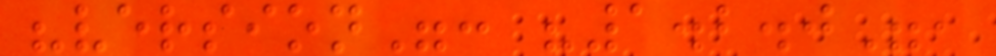"version": "1.2.0",
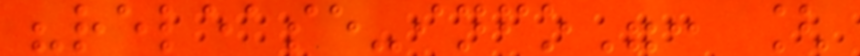"release-info": [
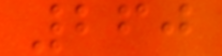260
